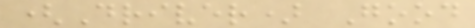(Driver) Good
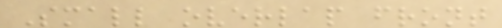Small overlap front
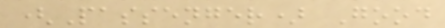(Passenger) Good
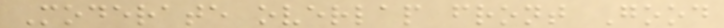Moderate overlap front Good
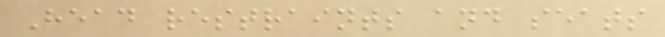Head restraints and seats
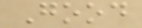Good
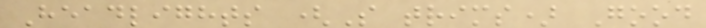Headlights (S trims) Good
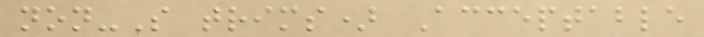non-S trims) Acceptable
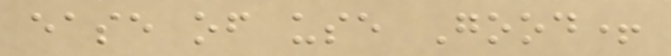ease of use Good+
